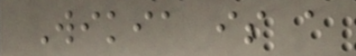Wikia is a
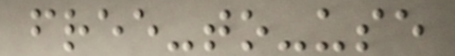free-to-use
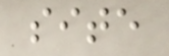site
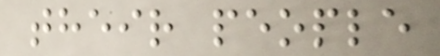their people
